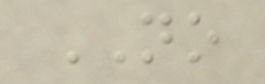NO
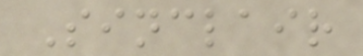Sinclair
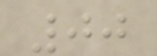00
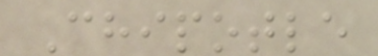Chipotle
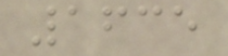1635
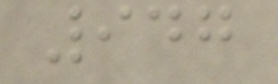947
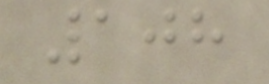108
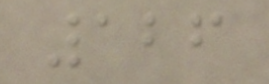126
